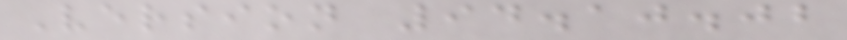Version 94.10.02
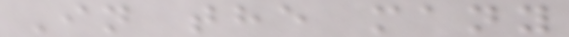In the many
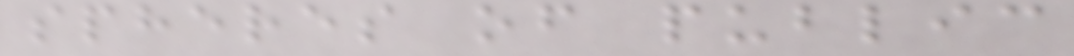spheres of public
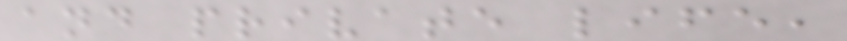and private life,
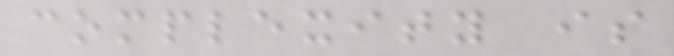complexity is
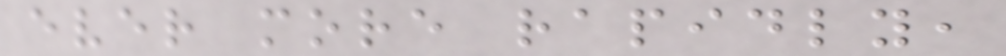ever more rapidly,
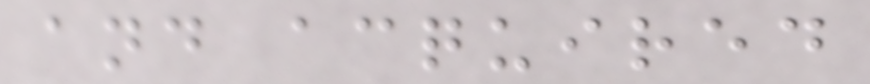and acquired
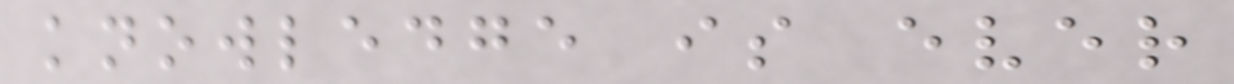knowledge is ever
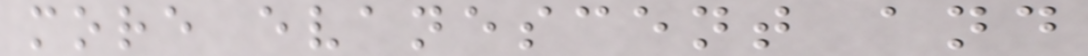more evanescent and
